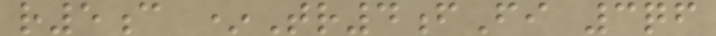r5c *Tr4fFi 3qf
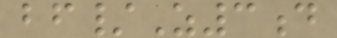bf/Z3d
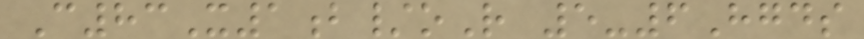C83X1b/oR 5-6Hgds
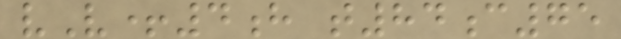vV+4h t84c75
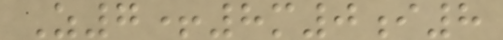Z7+8m0i8
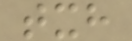txh
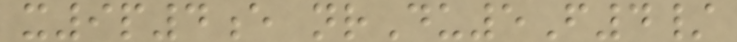x9p4e nrDu5F4/
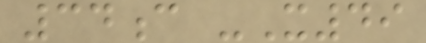34c -X49
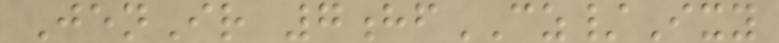JenIr 7hfCZ/Ixy
